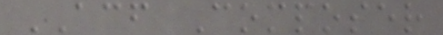ACF Composer
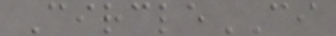CircleCI
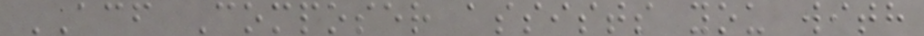ACF Composer assists you with
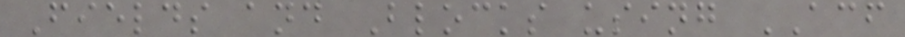Fields and Blocks using ACF
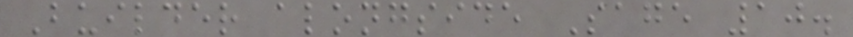Builder alongside Sage 10.
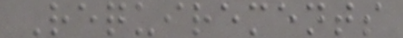Requirements
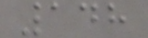148
